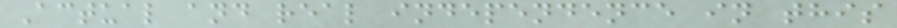Actual and real independence in this
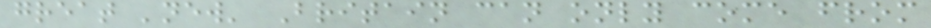great 'new' Britain can only come from
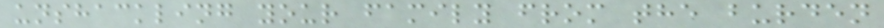unshackling your family from the burden
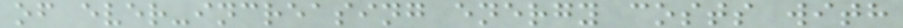of ever-increasing energy costs with
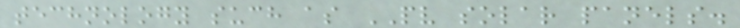technology such as PV solar panels.
